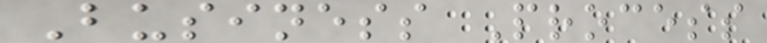Business Process
